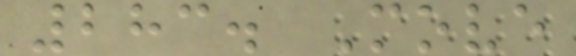283. Move
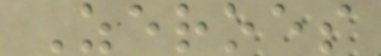Zeroes
